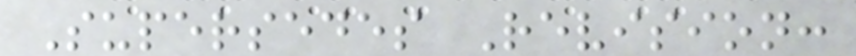Supersedes Revision:
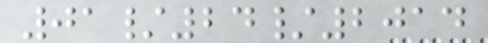01/24/2014
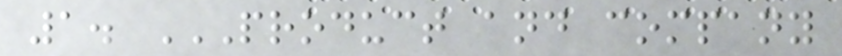1. PRODUCT AND COMPANY
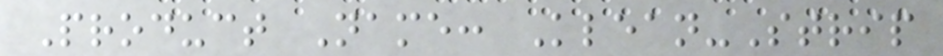Product Name: Klean-Strip
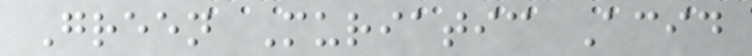Green Muriatic Acid
